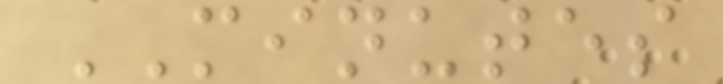MINUTES
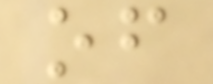of
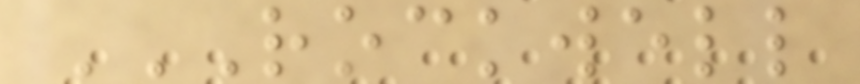ROCKWELL
